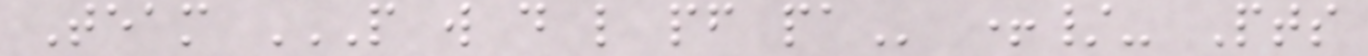Team P W D L PF PA +/- Pts
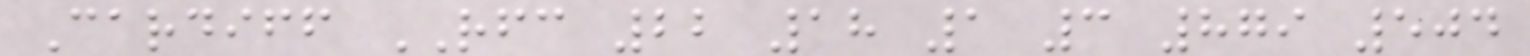Cardiff RFC 22 18 1 3 879 504
